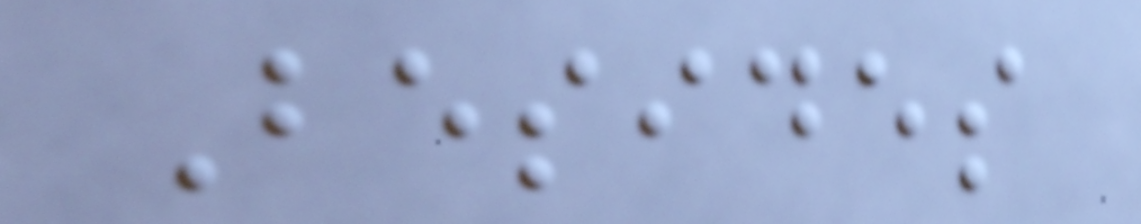Besides
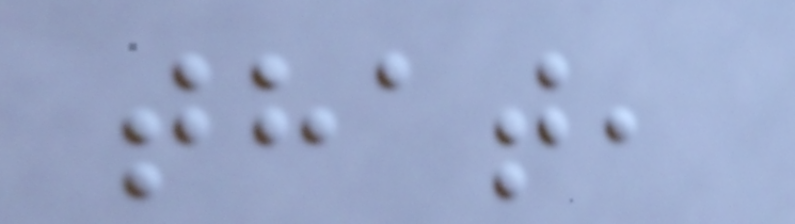that,
